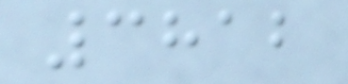3812
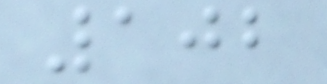102
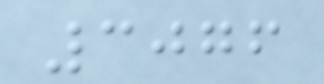3076
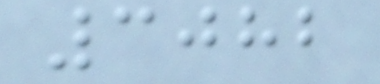3082
